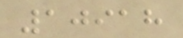10918
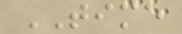TIME
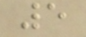5
